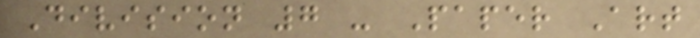Division 7 - Paper Art
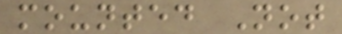mounted Not
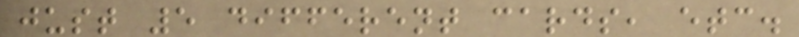just 5 different cards, etc.
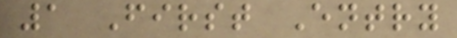1 First Entry
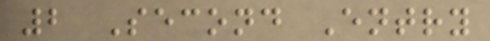2 Second Entry
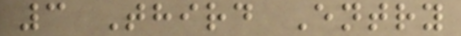3 Third Entry
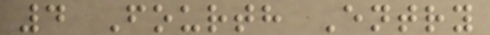4 Fourth Entry
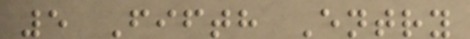5 Fifth Entry
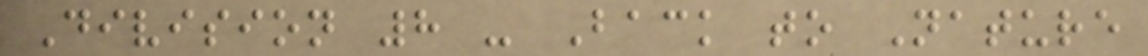Division 8 - Back to Nature
